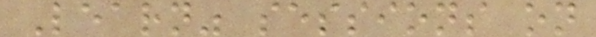Learn" sessions on
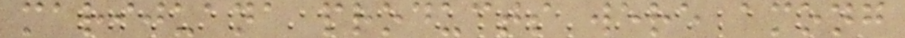marijuana products were among
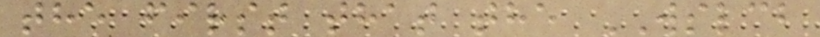the first that the WSLCB
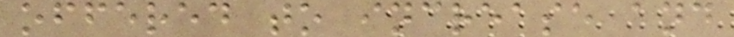offered to increase and
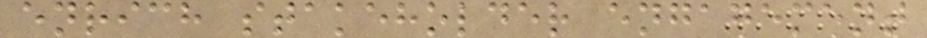enrich stakeholder engagement
